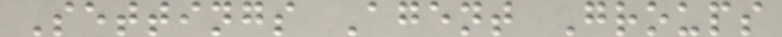Settings Agent Groups
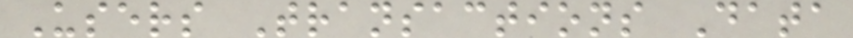Users Transactions Data
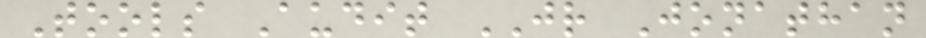Tools Audit JR Jonathan
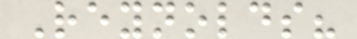Reynolds?
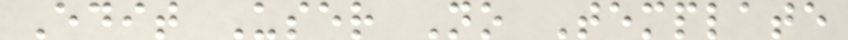Edit User No Template
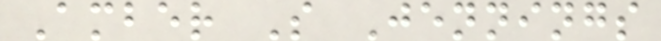Amber S Jennings
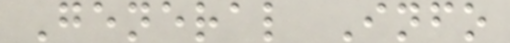General Info
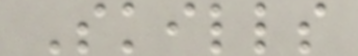Skills
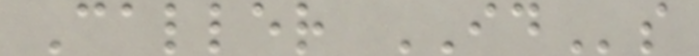Caller IDs
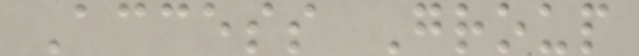Access Group
